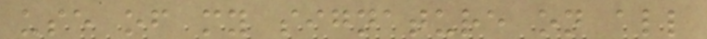use of my signature on all
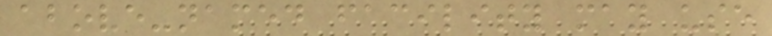above-named facility may use
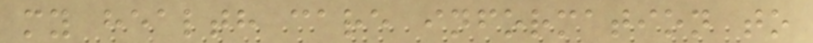my health care information to
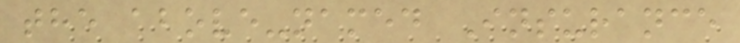the above-named Insurance
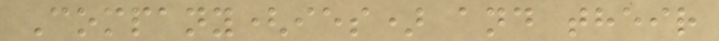Company(ies) and their
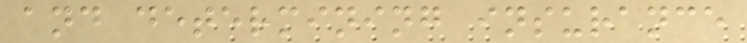and determining insurance
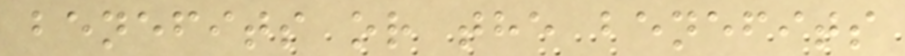benefits or the benefits
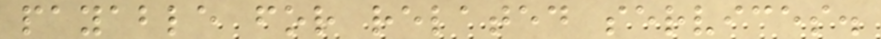payable for related services.
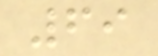69
